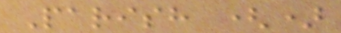Parish ()
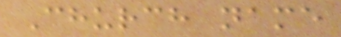Church name
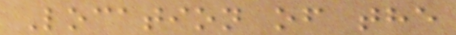Location of the
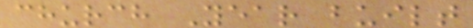church Year built
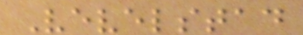Vevelstad
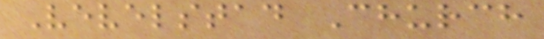Vevelstad Church
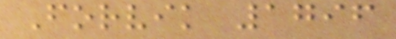Forvik 1796
